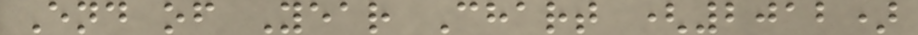End of Year Chart (2012)
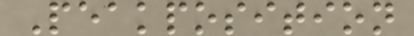Peakposition
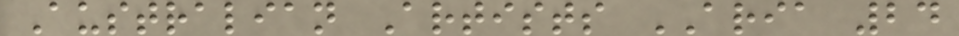Australian Artists ARIA 24
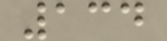134
